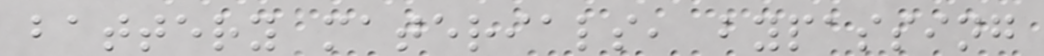battery materials, bypassing
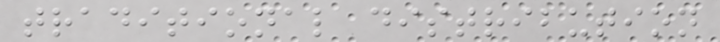traditional distribution
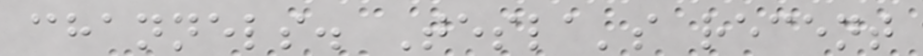channels. Tesla's recent
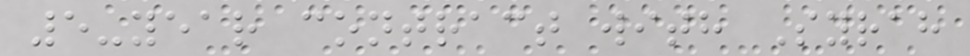5-year contract with Syrah
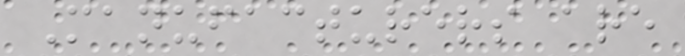Manufacturers are
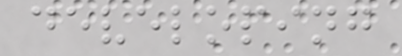developing
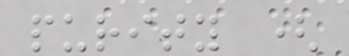purity (
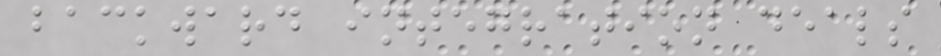backward integration deals
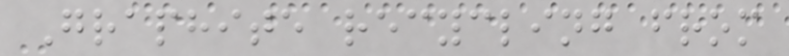Graphite recycling from
